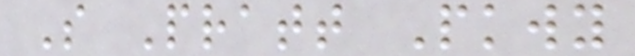S Pratt Pkwy
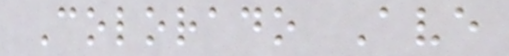Colorado Ave
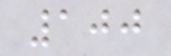100
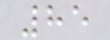85
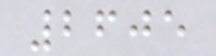2605
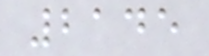2145
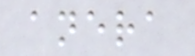anera
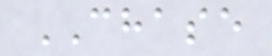CHASE
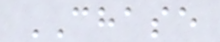CHASE
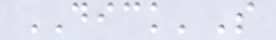DICK'S
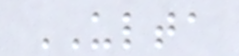ULTA
